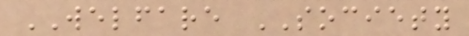WELFARE SOCIETY
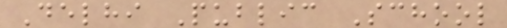Delhi Public School
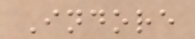Indore
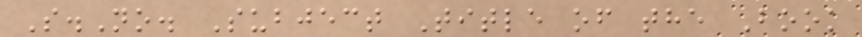S.No. Subject Title of the Book
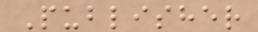Publisher
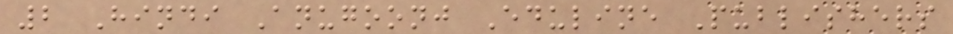2 Hindi Anugoonj Eduline Publishers
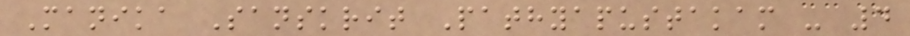Manika Sanskrit Pathyapustakam - 4
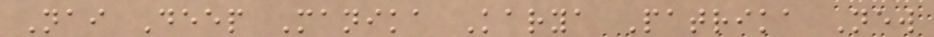Nai Deep Manika Karya Patrika New
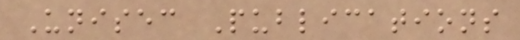Unisec Publications
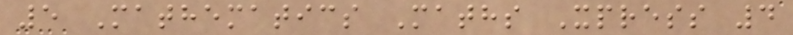5 Mathematics Maths Xpress 4
